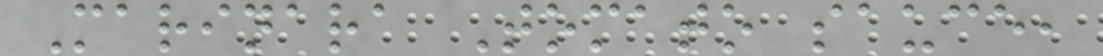Marinara Tomato sauce,
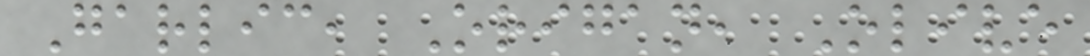Garlic, Origan, Olive
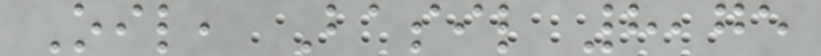Oil, Basil 8,75
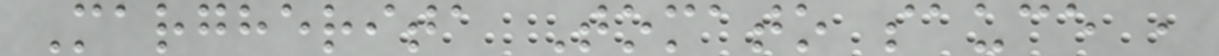Margherita Tomato sauce ,
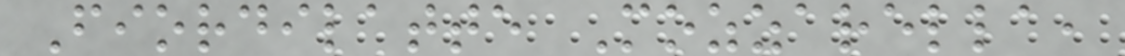Fiordilatte Mozzarella,
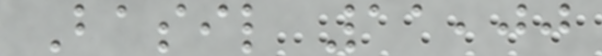Basil 11,00
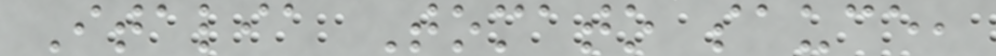Italia Tomato sauce,
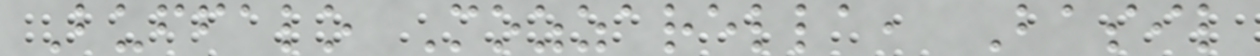Buffalo Mozzarella, Basil
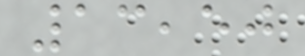13,50
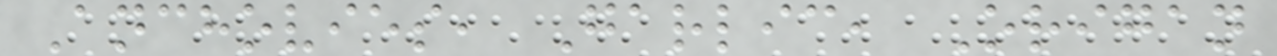Anchovies, Garlic, Origan
